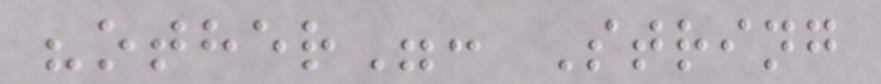"other": String
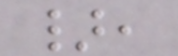},
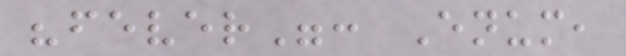"fever": Enum,
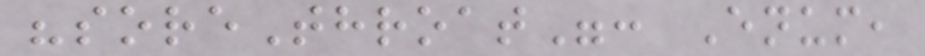"soreThroat": Enum,
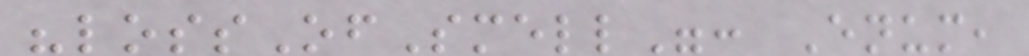"lossOfSmell": Enum,
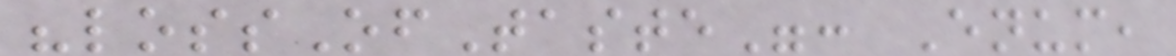"lossOfTaste": Enum,
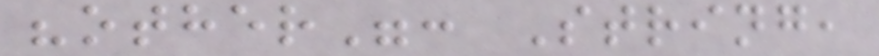"other": String,
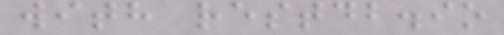with restdb.io
